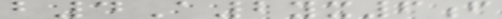b4A2yx6f
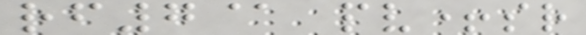rf7@ pv+sr
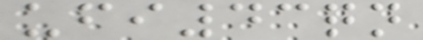ufi43qn
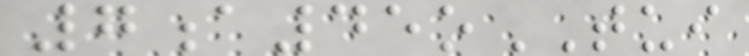7a45oTUI
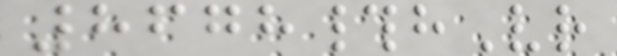8678#hVr
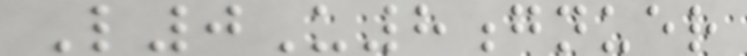L0U8gnuer
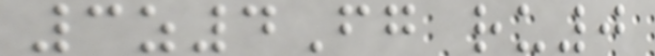3z4Fg ru0
